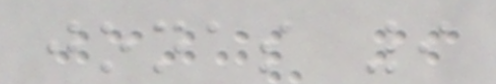jonas 9
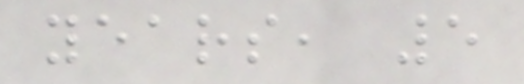years, 5
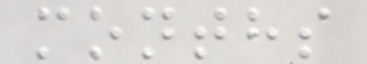months
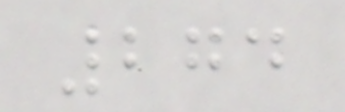274
